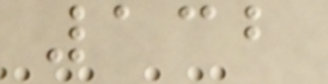132
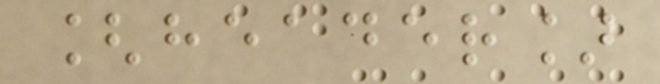[header]
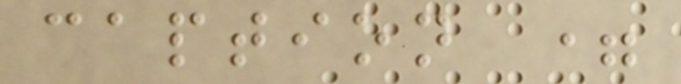caption =
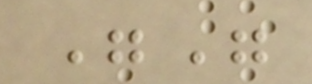""
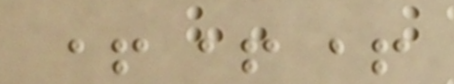+++
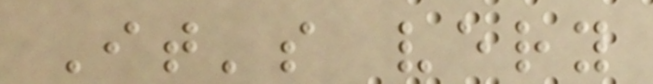It's very
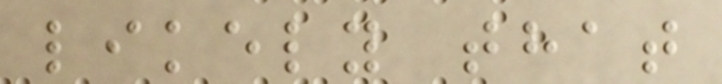likely that
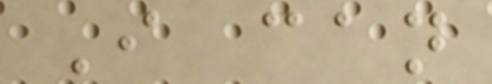I can
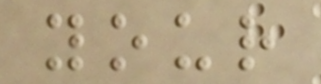your
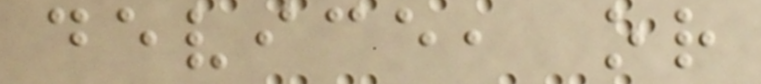device, or
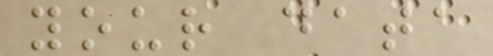your data
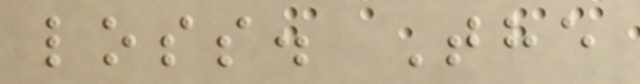loss. The
